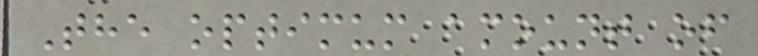The optimum amount of
